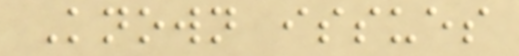Known issues
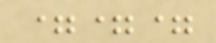===
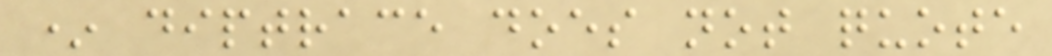* diptrace does not quote
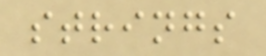strings
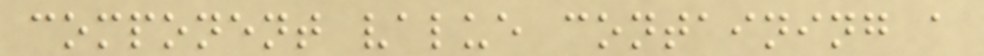component value containing a
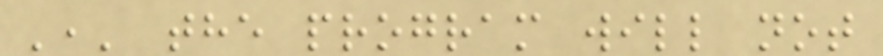',' the program will not
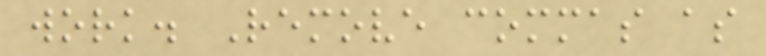work. Remove commas as
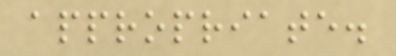appropriate.
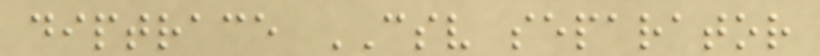diptrace CSV separator
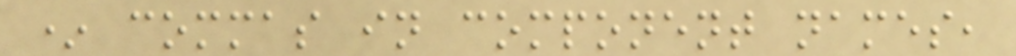* commas in component names,
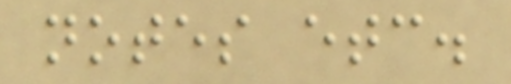notes etc.
